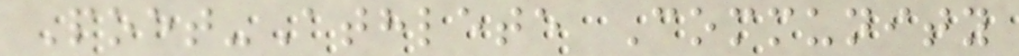Poet-Athlete Community
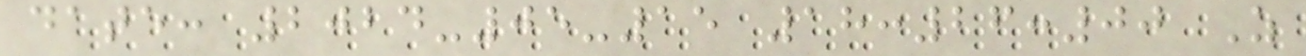date: 2024-05-15 18:26:00 Z
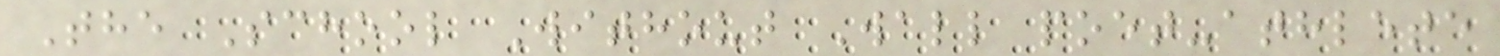The School Without Wall poet-athlete
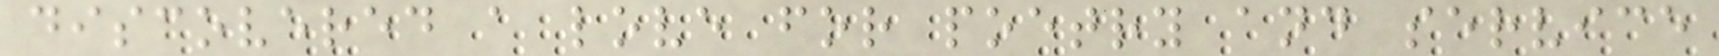discovered a love for poetry and service
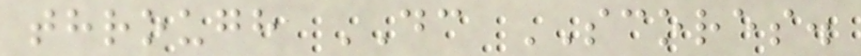through DC SCORES.
